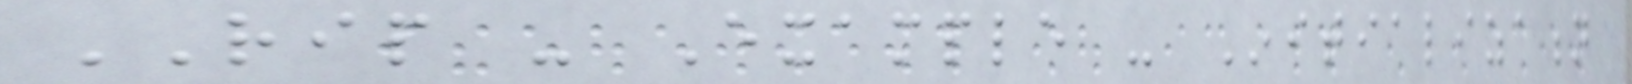RIP - Example - Initialization
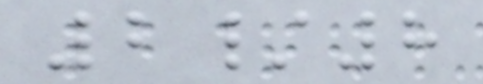2/8
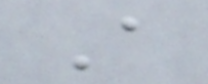A
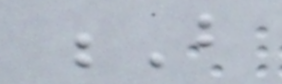B
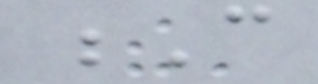C
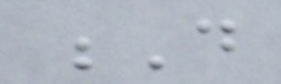D
